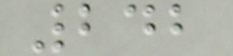242
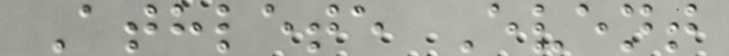Athlete Event
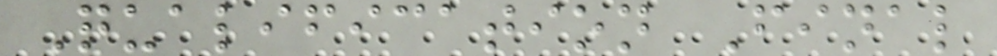Qualification Final
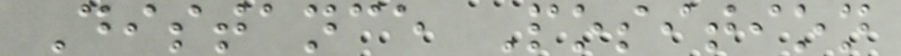Distance Position
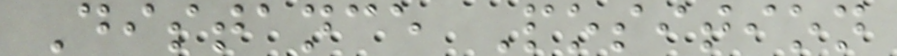Distance Position
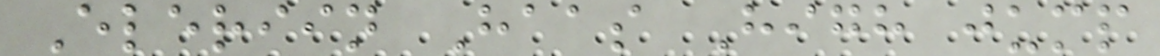Eleriin Haas High jump
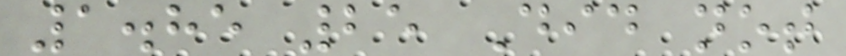1.85 25 Did not
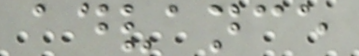advance
